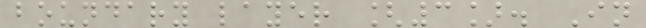boundary layer [3]. In
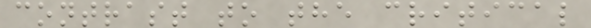contrast to the critical
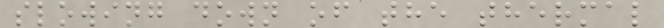slowing down of the thermal
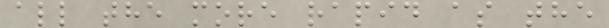all the more rapid as the
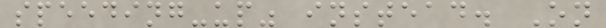speeding-up" instead. On
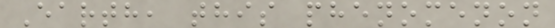Earth, this phenomenon
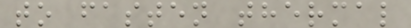to fasten thermal
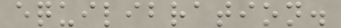equilibration.
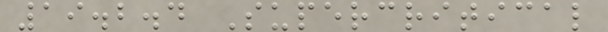19.2.4 Supercritical
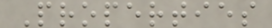Properties
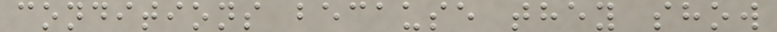conditions because they show
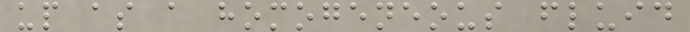up as a homogeneous fluid
